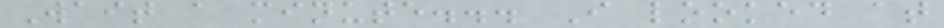Wait a minute... I looked at
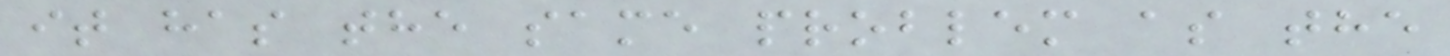it has the same problem as the
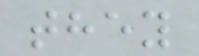they
